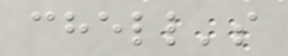chell's
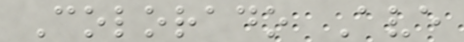Colorado Ave
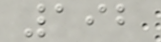192
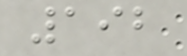192
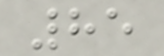85
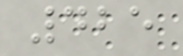425
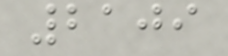2109
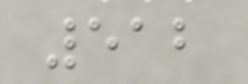512
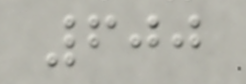600
